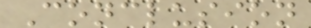Conclusion
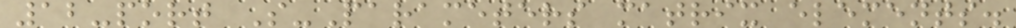12-port S-Parameters matrix elements.
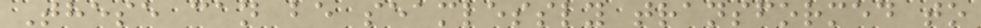These can be seamlessly transformed to
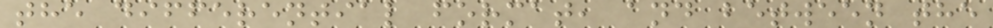the differential format, and between the
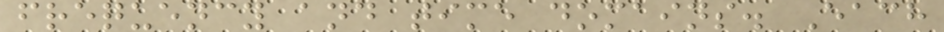frequency and time domains. Each
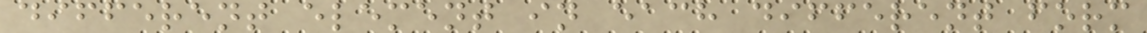different element in each different form
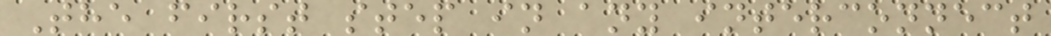The first step in any interconnect
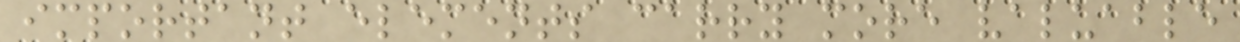important elements carry more valuable
